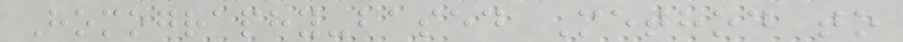Homography-based Method to
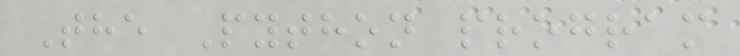The Python program
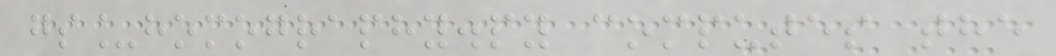gs_homography.py computes the
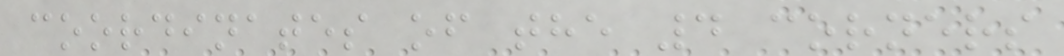coordinates of the 4 corners
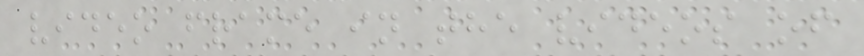video frame in the videos of
